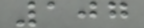107
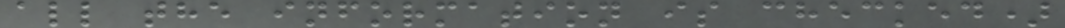all the information is checked)
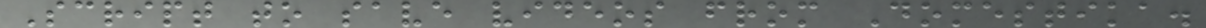Script to save videos from Domestika.
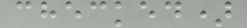checked)
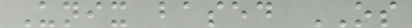Unix based OS
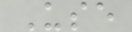Use
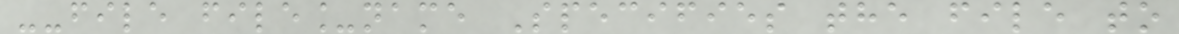--file file_name Specifies the file to
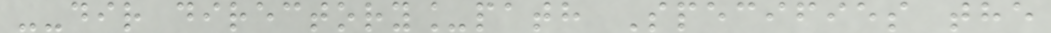--dir directory_path Specifies the
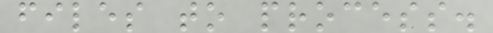files to process.
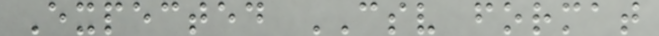Expected CSV format
